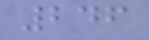246
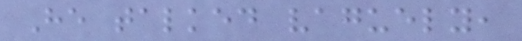He talked vaguely,
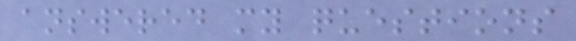answered my questions
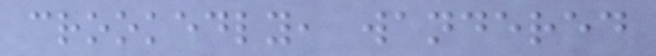crookedly, wandered
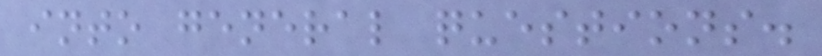into general questions.
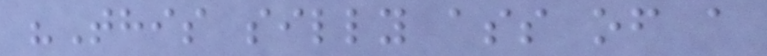"This silly ass of a
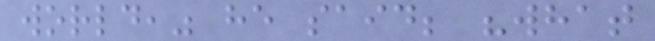world," he said; "what
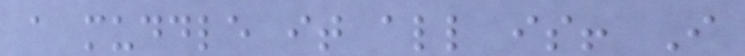a muddle it all is! I
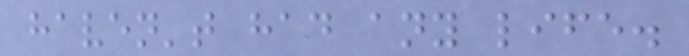haven't had any life.
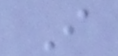I
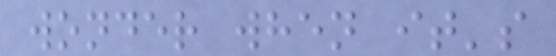wonder when it's
